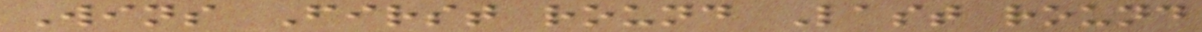Wins First round Last round
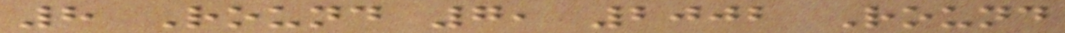8 Round 7, 2002 Round
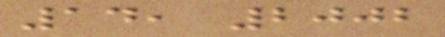14, 2002
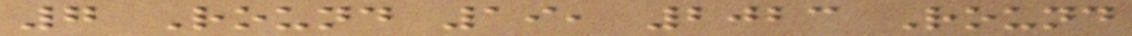7 Round 19, 2023 Round
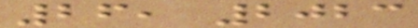26, 2023
